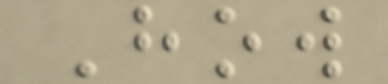How
